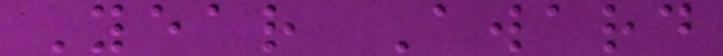Year Award
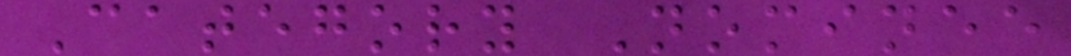Category Nominee
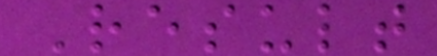Result
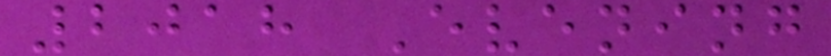2018 Evening
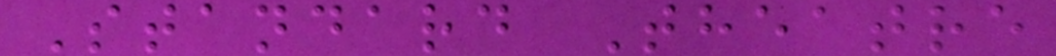Standard Theatre
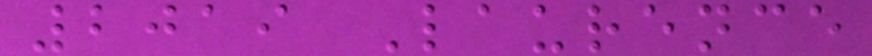2019 Laurence
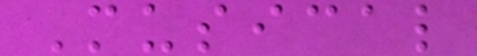Musical
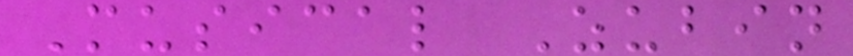Musical Zubin
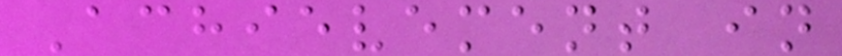Achievement in
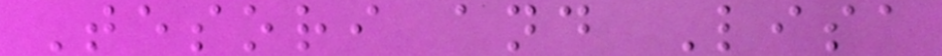Tesori and Lisa
